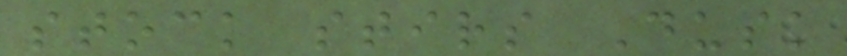stock stirs Dusk
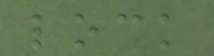lock
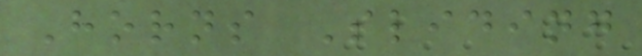Horns Sliding
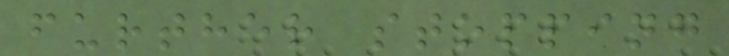further stopping
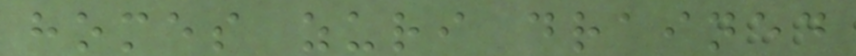homes zuri drained
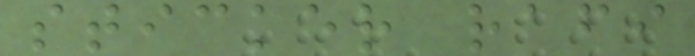sticker rafi
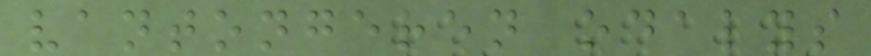vantongeren odalys
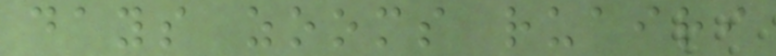days zooms ruairi
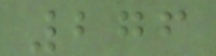276
